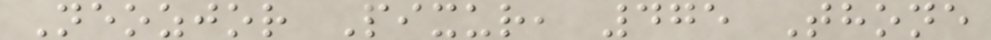Neozjor Pixur, 475 Thone
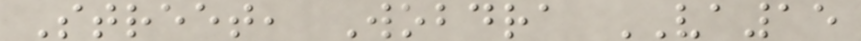Street, Wobdra VA15
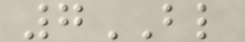7BL
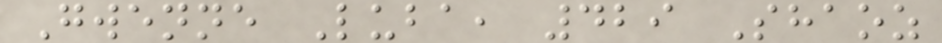Gwenne Luba, 429 Shaoz
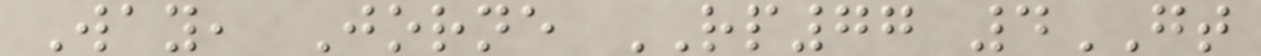Way, Jorne RP77 4GT
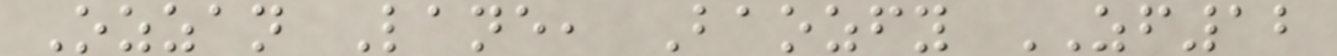Ozzan Lane, Baozfy ZF12
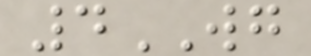4WG
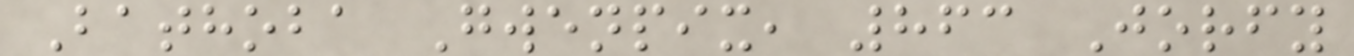Bathoba Gwenpix, 863 Jorfy
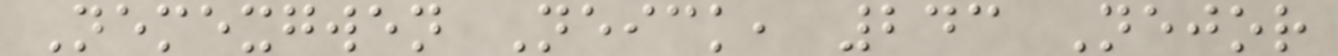Nemexgwen Neick, 243 Nejor
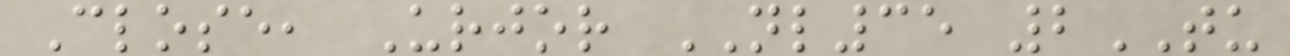Close, Urjor NL35 2TU
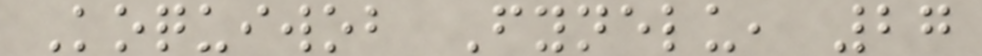Koquiwob Fynelu, 27
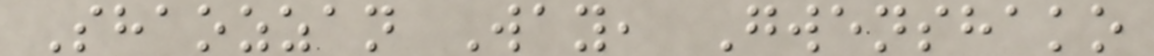Shaozzan Way, Gwenshako
